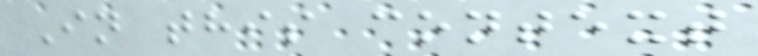In this context
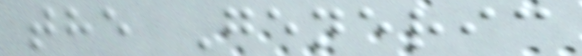the Generic
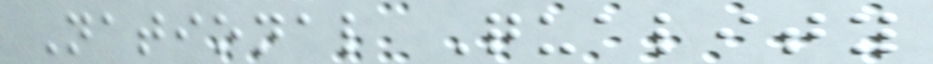National Quality
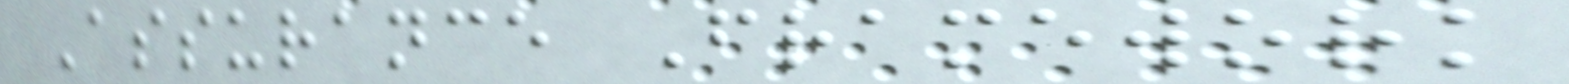Assurance Framework
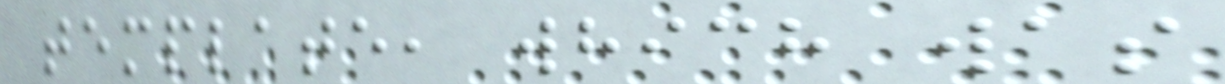template, which was
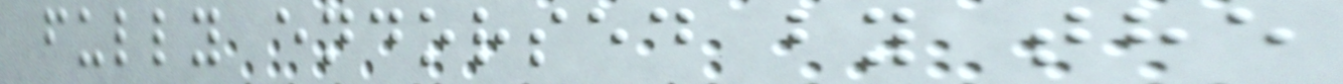fully endorsed by the
